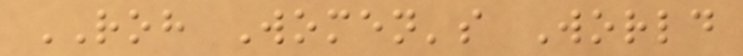ROH Women's World
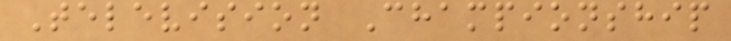Television Championship
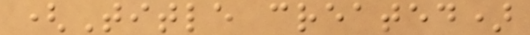(Title created)
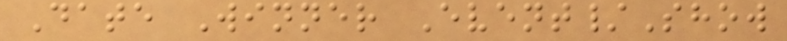Date Winner Event/Show
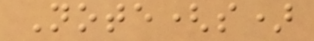Note(s)
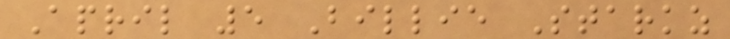April 5 Billie Starkz
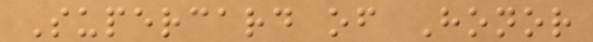Supercard of Honor
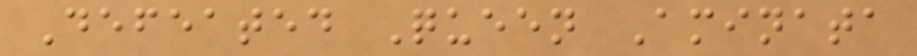Defeated Queen Aminata
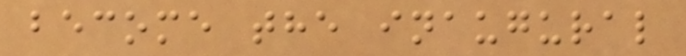become the inaugural
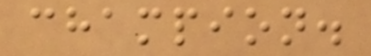champion.
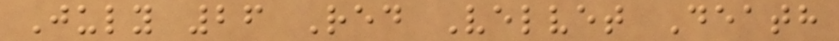July 26 Red Velvet Death
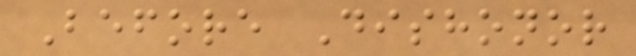Before Dishonor
